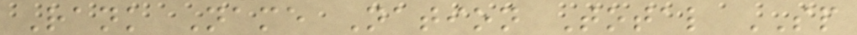Rank Name Nation Total SP
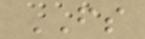FS
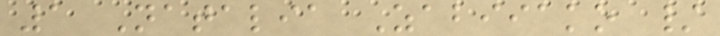1 Natalia Zabiiako /
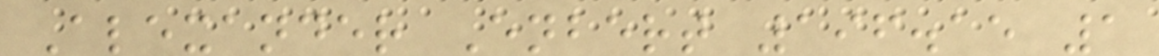Alexander Enbert 196.15 1
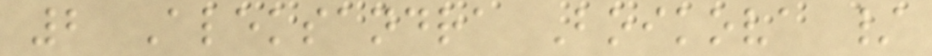2 Aleksandra Boikova /
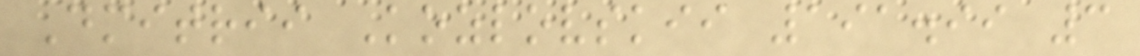Dmitrii Kozlovskii 191.99 3
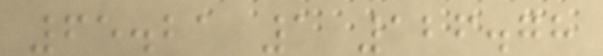65.21 1 126.78
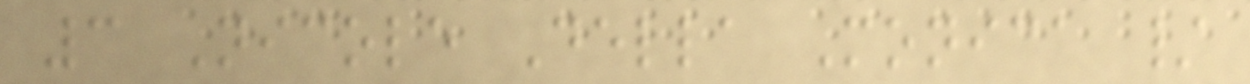3 Nicole Della Monica /
